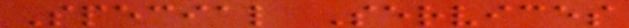Special Services
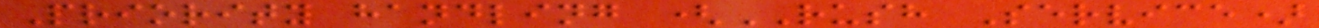Priority handling (RUSH Service)
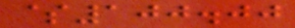$100.00
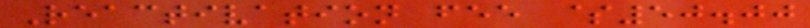Reactivation fee $50.00
